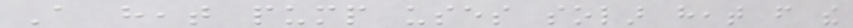A heat pump uses solar heat from the
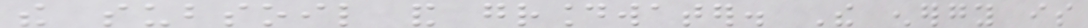the subsoil and groundwater. The energy is
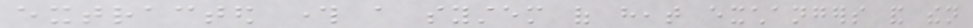extracted through a system of heat exchangers and then
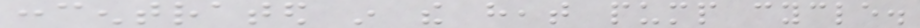concentrated in the heat pump cycle.
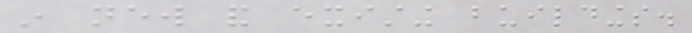in new and existing buildings.
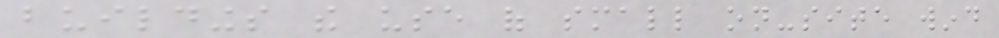buildings the use of small on-site wind
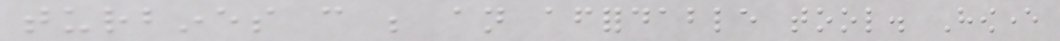turbines can be an affordable tool. However
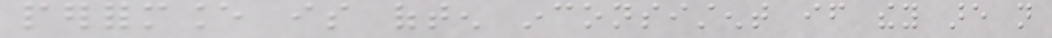performance is often inconsistent if they are not
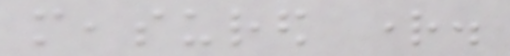measured right.
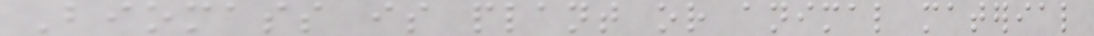Biomass is plant or animal material
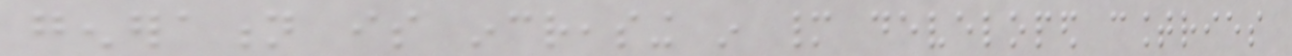generation is increasing in many developed countries
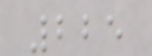225
